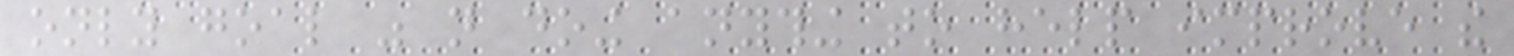only goal was not doing anything to help improve the
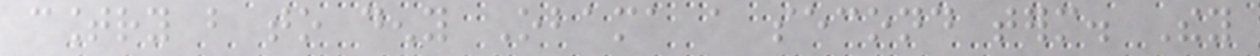country but to deny Obama a second term. They
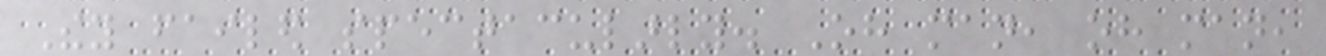They failed spectacularly. Oh man, oh man,
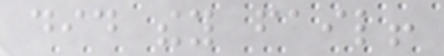did they fail!
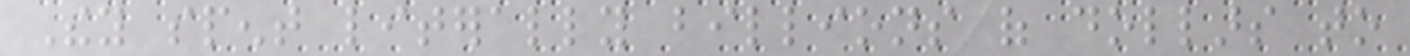They spent literally billions of dollars to
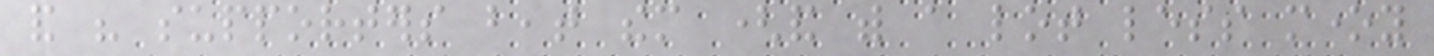and his supporters beat them (and with a lot less money
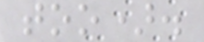too).
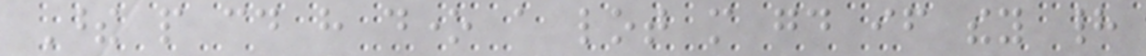These people could have done a lot more good if they had
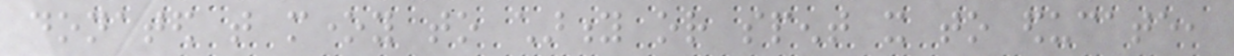donated that money to charity or spent it to educate,
